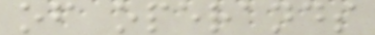of operands
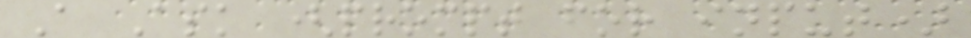A Ask (prompt for input)
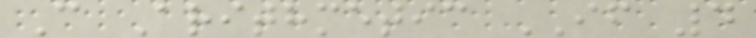C Arithmetic IF 4
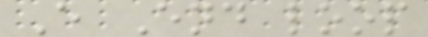E End loop
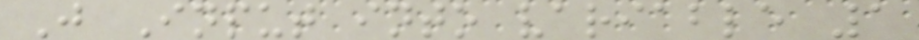J Input into variable 1
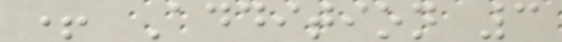+ Addition 3
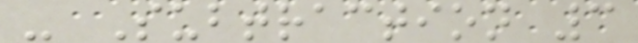- Subtraction 3
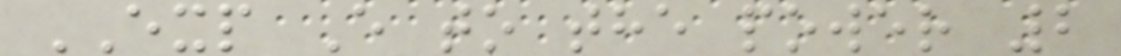EXP E to the power 2
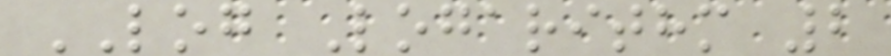LOG Logarithm 2
